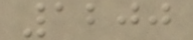1200
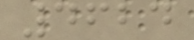4624
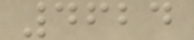4624
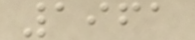1961
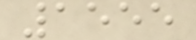1555
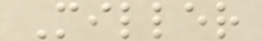Miller
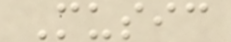Music
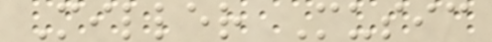Miller Music
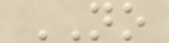NO
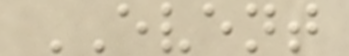EVENT
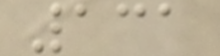131
